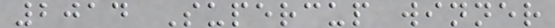2014 Supercup winner
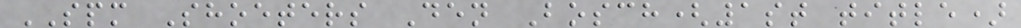SPM Shoeters Den Bosch(1st title)
